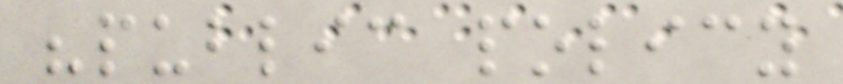"public policy
